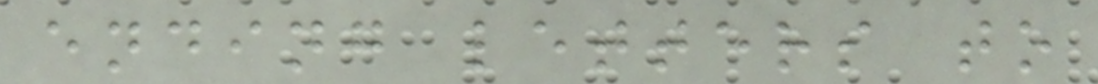ending letters to
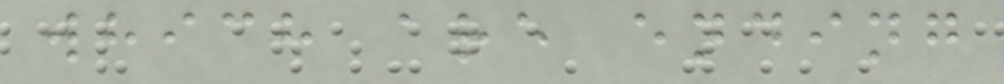which are ending
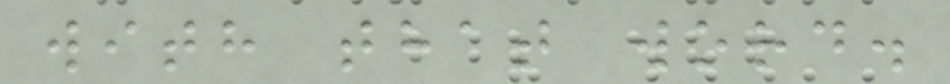with that word.
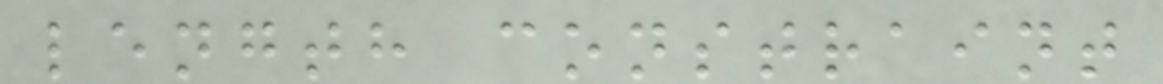length constraint
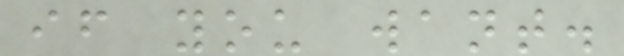if you want.
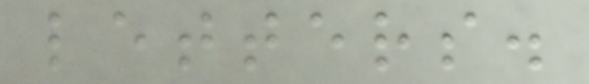letters.
